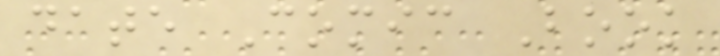date Comic Book
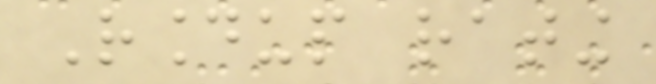Roundup rating
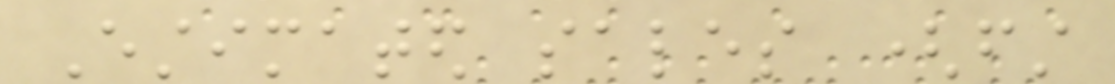Estimated sales (first
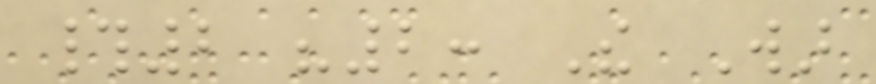#2 "2: The War
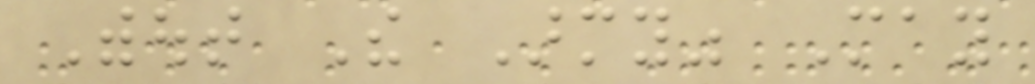Without The Army" May
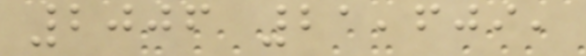2006 21,609,
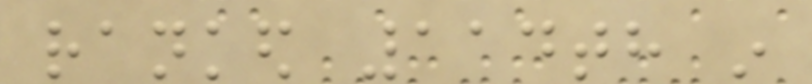ranked 114th in
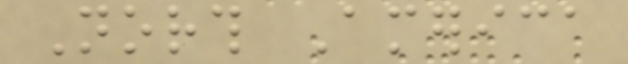North America
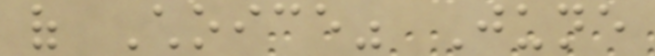of Choice" June
